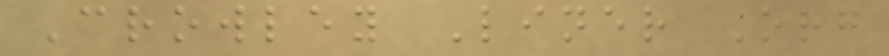Crowley Liner Org
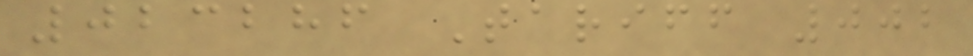023286 Tariff 002
